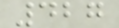427
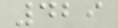429
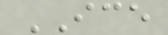ICE
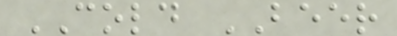COLD BEER
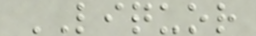LIQUOR
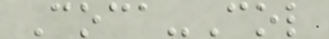Coca-Col
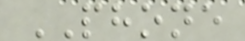PHONE
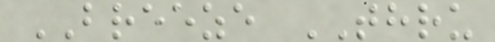BREEZE THRU
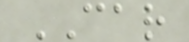CAR
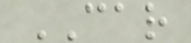CAR
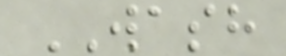WASH
